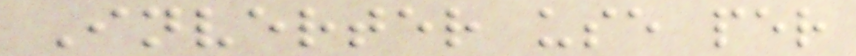Inverter use per
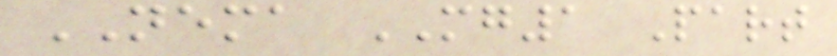NEMA MG1 Part
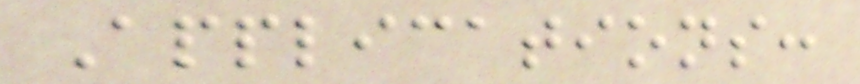Applications:
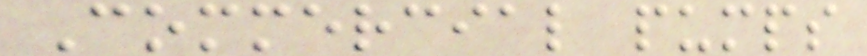Commercial pumps
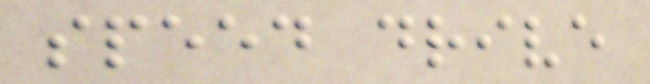speed drive
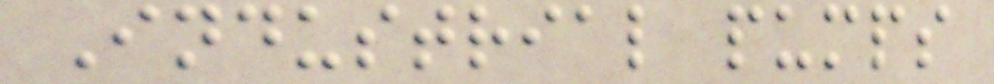Industrial pumps
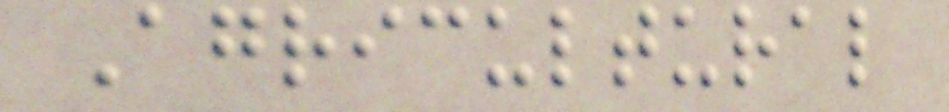Agricultural
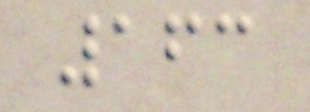163
